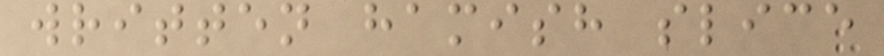written hamish slice
